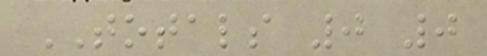TOTALS 0 0
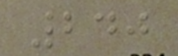240
